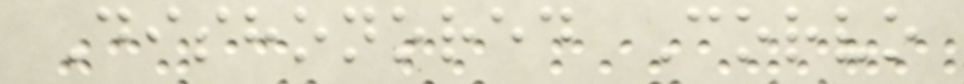Dishonored Corvo
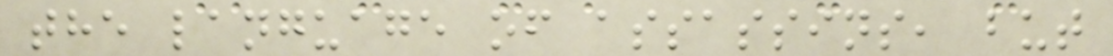the language of assassins, but
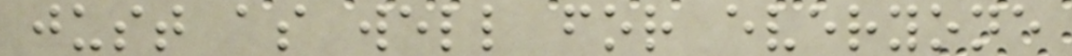just as well for everyone
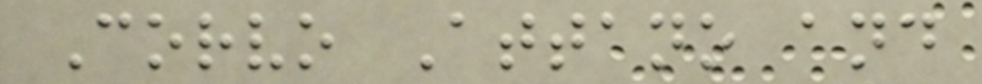Corvo Attano and
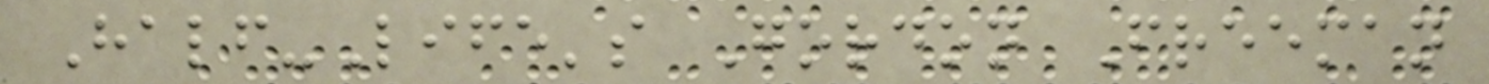Half-Life's Gordon Freeman
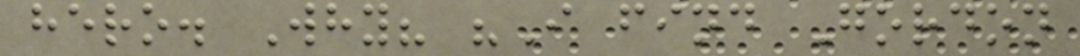hero. Why? "I find Gordon
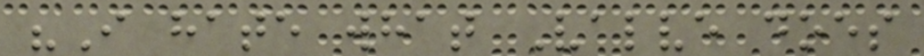"I hate what Valve does
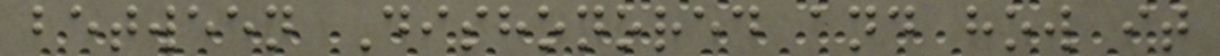between Dishonored and how it
